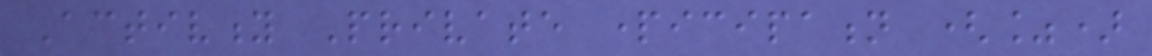Activity Private participation (%)
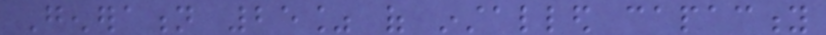Generation 25% of installed capacity
